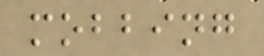mobbing
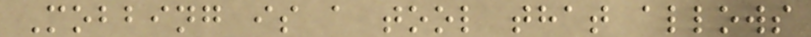Mobbing is a tool that allows
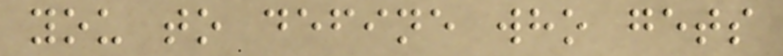you to define who gets
